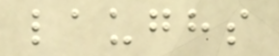laughs
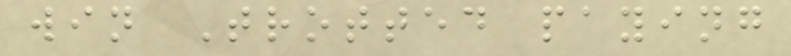win Trotted paying
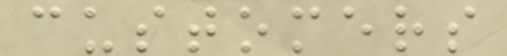customers
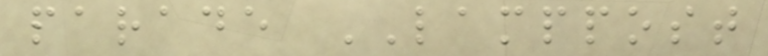parade LAMPPOST
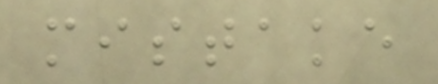mistake
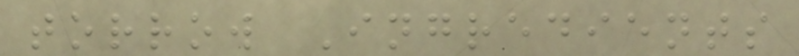torrow Ingredients
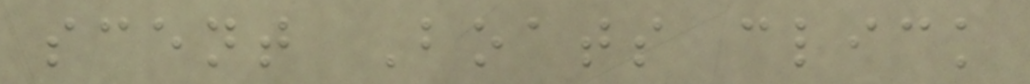scent Boats click
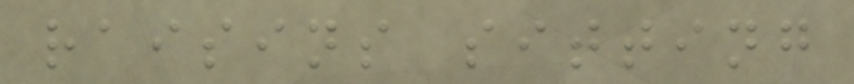raisins sitting
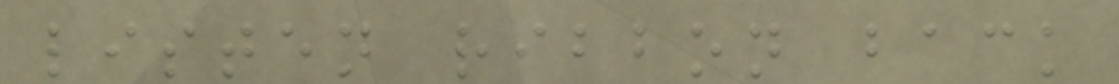listen ribbon back
